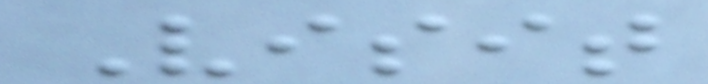Visit
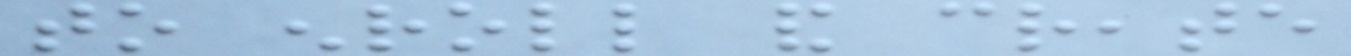to enroll and create
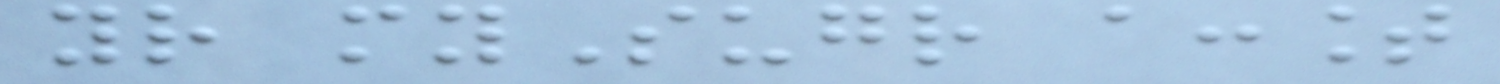your mySugr account
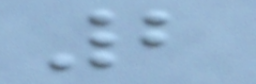2
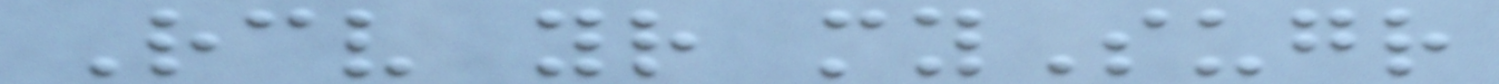Receive your mySugr
